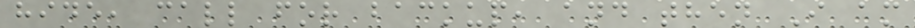hide, call for backup, and then I am
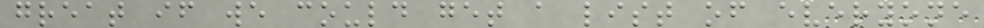great if we could get a list of everyone
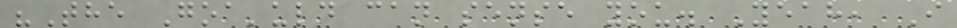"The Goa'uld can sense you. Yeah, I
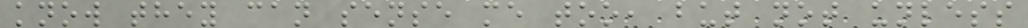know they can sense me too, but not unless
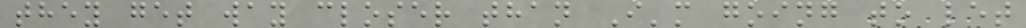they get way closer than I'm going to let
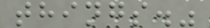things."
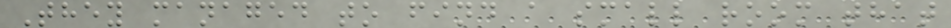They managed to find a small room that
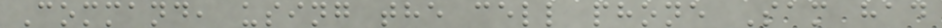Command, using the cell phone Sam had
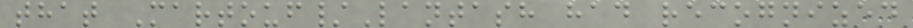that Martouf/Lantash had recognized
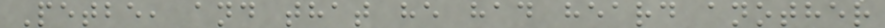Petbe, and that he had heard another
